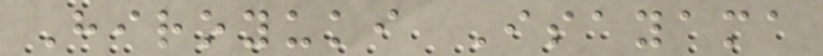Hiroyuki Isayama
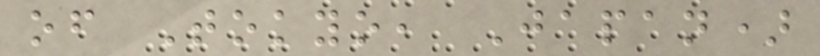of Tokyo, Japan)
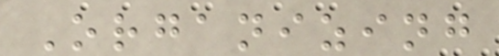Organizing
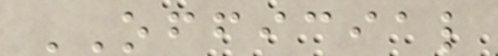OFFICIAL
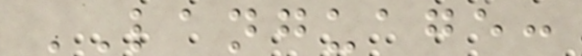LANGUAGE:
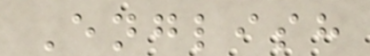English
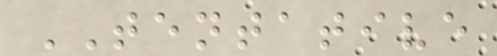TENTATIVE
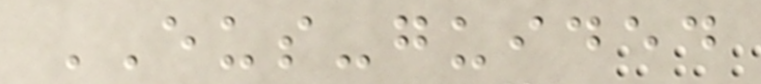EUS-guided
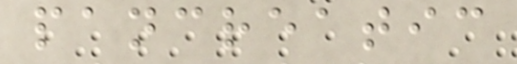pancreatic
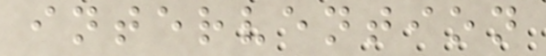intervention
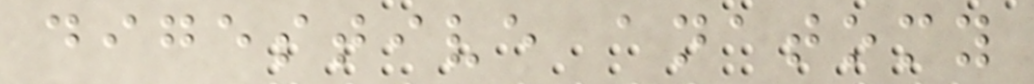digestive anatomy
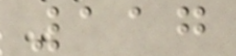117
